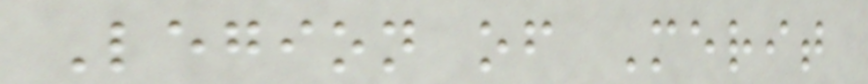Legion of Merit
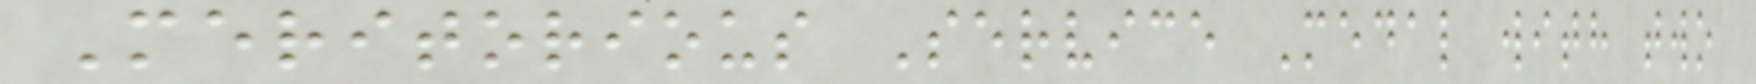Meritorious Service Medal with two
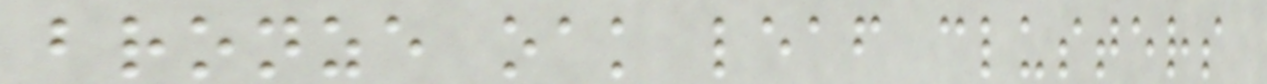bronze oak leaf clusters
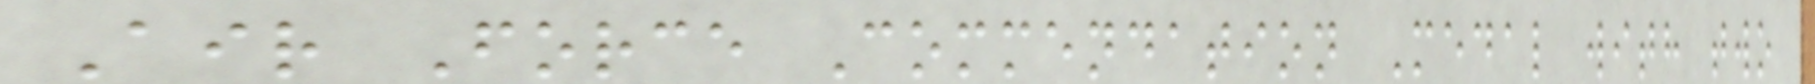Air Force Commendation Medal with two
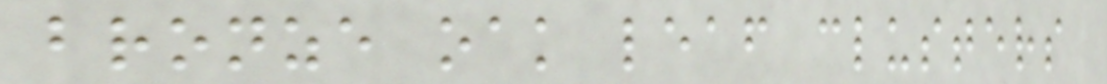bronze oak leaf clusters
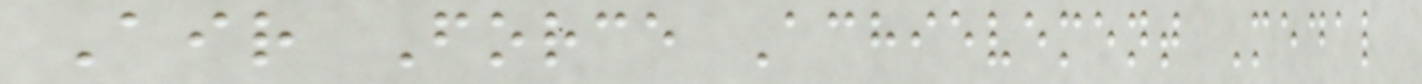Air Force Achievement Medal
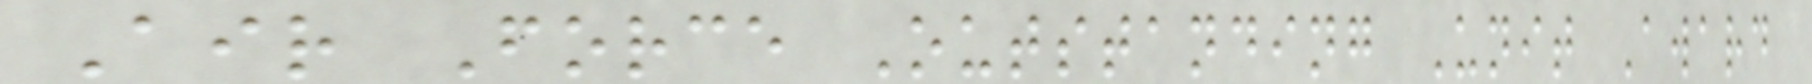Air Force Outstanding Unit Award
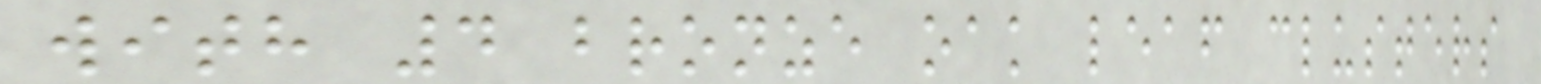with 4 bronze oak leaf clusters
